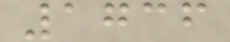1736
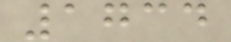1734
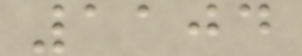1104
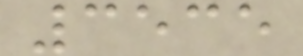3535
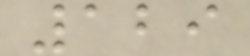129
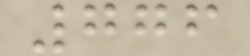776
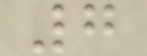7
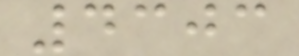4303
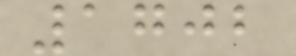1702
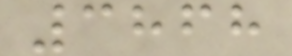3868
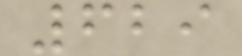629
